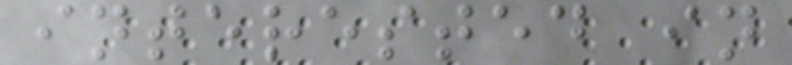interested in
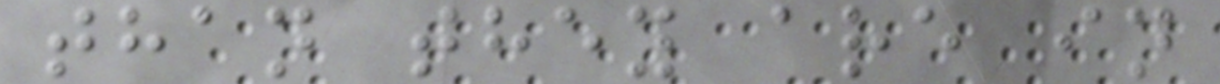than they are in
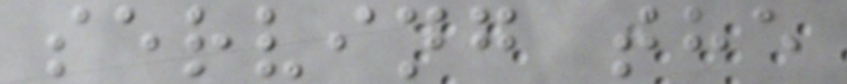serving the
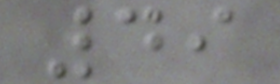49
